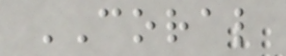CORAL
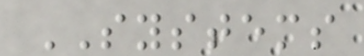SYSTEMS
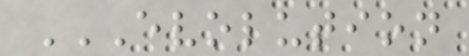EVOLUTION
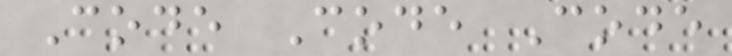Code Code Code
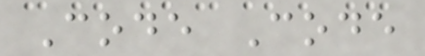Code Code
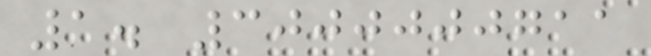1. 3000000711
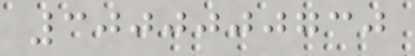3000000730
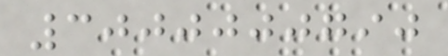3000000790
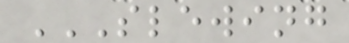SLEWING
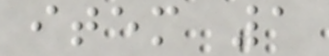item 1
